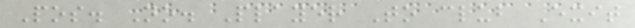Pos. No. Player To club Exit
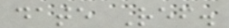date Ref.
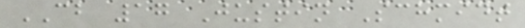CB 17 Justin Schmidt
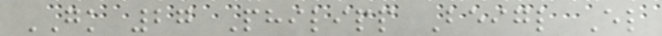GK 27 Philipp Beigl El
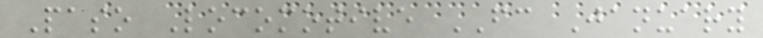Paso Locomotive FC January
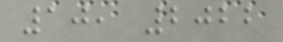10, 2022
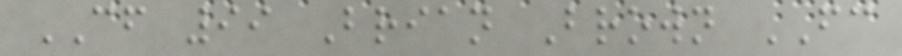CF 99 Brian Brown FC
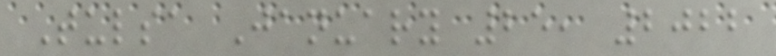Tulsa January 25, 2022
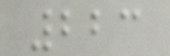223
